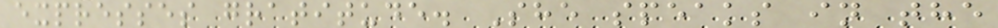expresses gratitude. She speaks in the
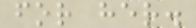for her.
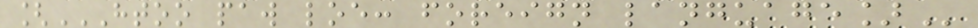[HTOO PAW LOE: FOREIGN LANGUAGE]
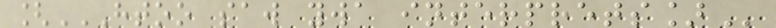[HTOO SAW YWA INTERPRETS]
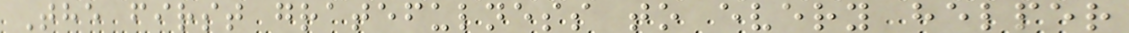The first gratefulness to every helper
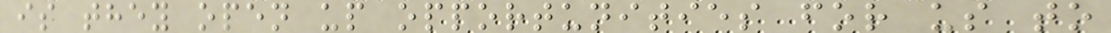is they open up opportunities for us to
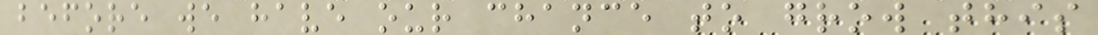before we have our chance to grow this
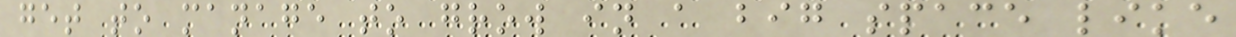get to manage to grow in a big space like
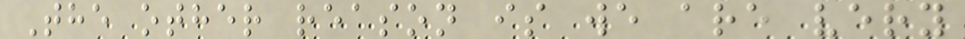The other reason is we are very
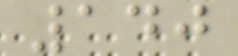140
